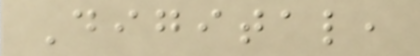Digital,
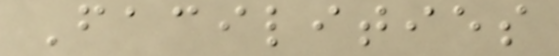Facilities
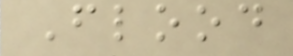Flood
